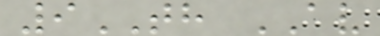9TH AV
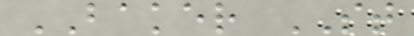BAKER ST
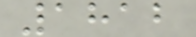1812
